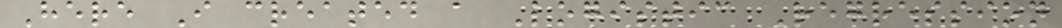Here I created a Logistic Regression
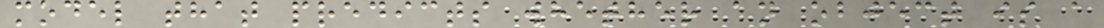model that predicts whether an object is a
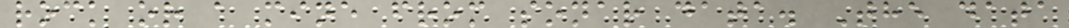rock or a mine from sonar data. The data
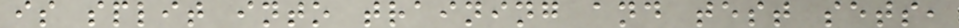is split into training and test sets,
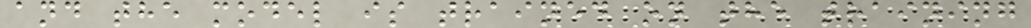and the model is trained on the training
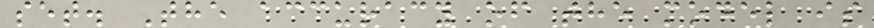set. The accuracy of the model is
